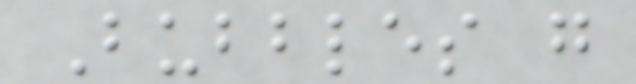Bubbles g
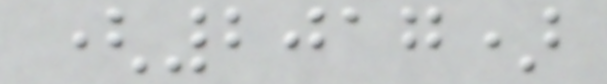(2017)
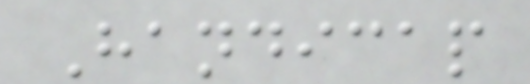Handicap
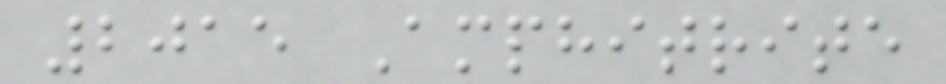2015 Amphitrite
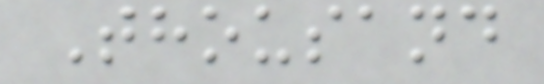Thousand
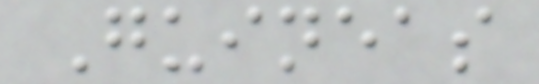Guineas
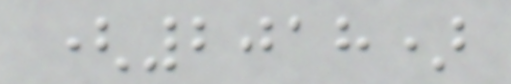(2018)
